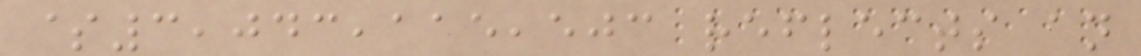$3,043,115,503 reflects an
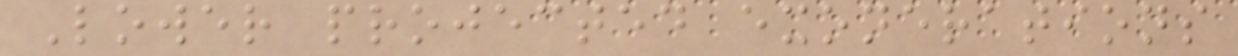Lower projected exonerations
